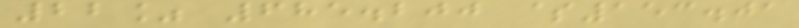22% 685.200 $153.01
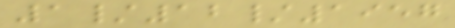1/12/1957
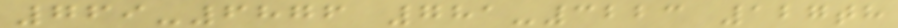769-6876 781-3223 127th
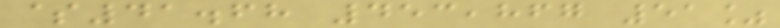$41.68 453,867 51%
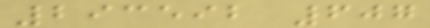293592 607
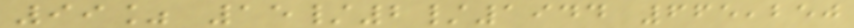99% 15/2/1944 665,250
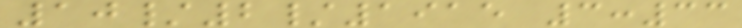10/2/1915 3:33
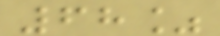68%
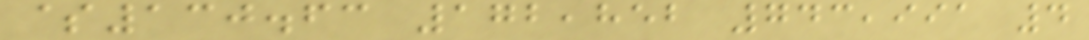$130.63 172,852 743,991 4
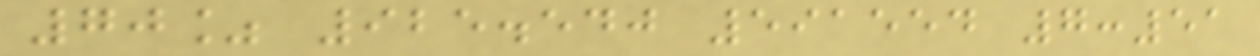70% 925.540 591554 7:51
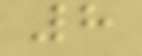8
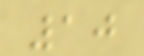10
